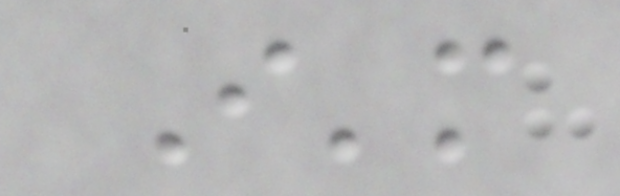I'm
